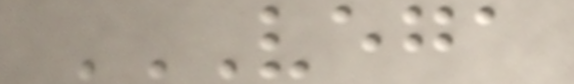VEGA
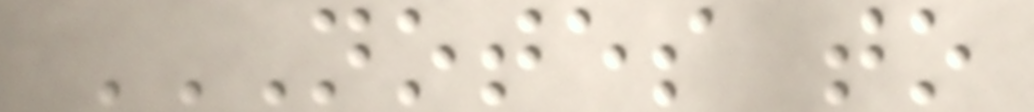NOTES TO
